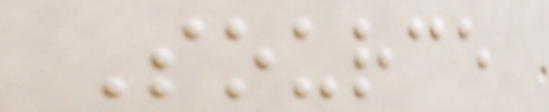Source
